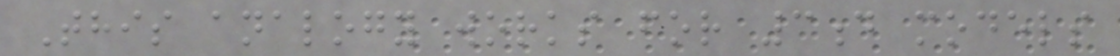This analogy works for 3d models
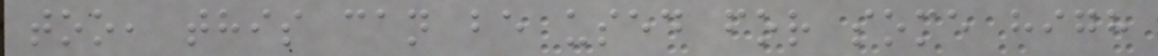too, this can be used for some high
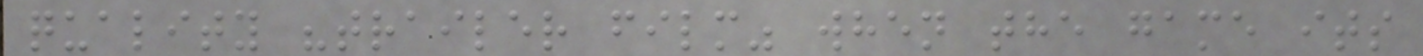quality "trailer film" when the game its
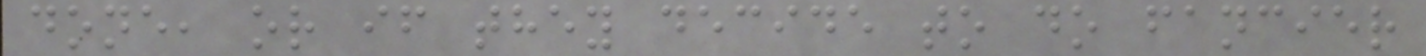done, or if they decide to do fancier
